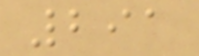291
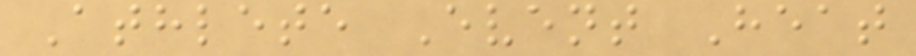Athlete Event Heat
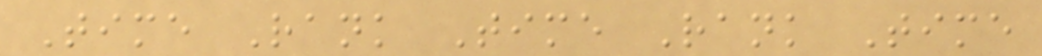Time Rank Time Rank Time
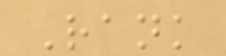Rank
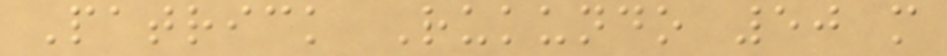Patrick Rukundo 50 m
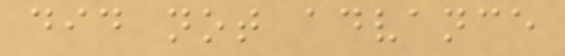did not advance
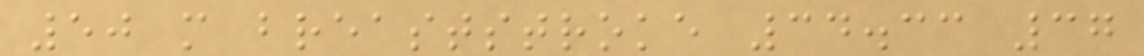50 m breaststroke 34.33 37
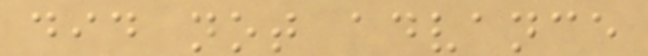did not advance
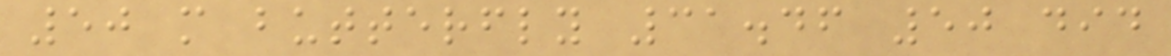50 m butterfly 31.46 50 did
